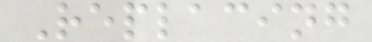Replacing
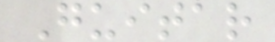Guitar
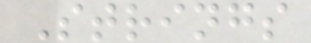Strings
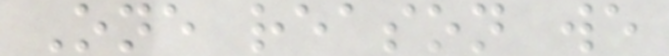One reason we
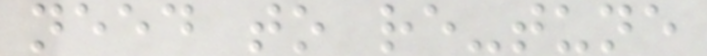need to re-tune
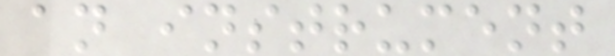an instrument
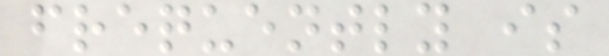frequently is
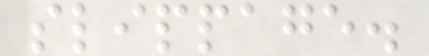slippage.
